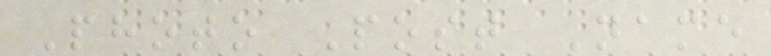Photo Post Name
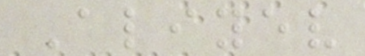Aliyev
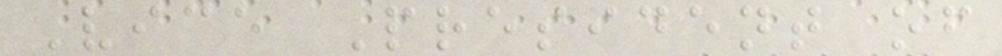Vice President of
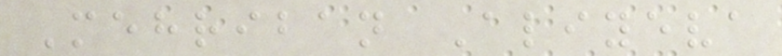Mehriban Aliyeva
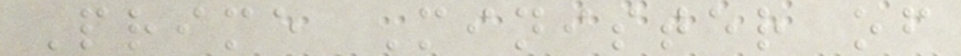Prime Minister of
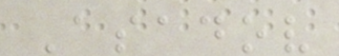Asadov
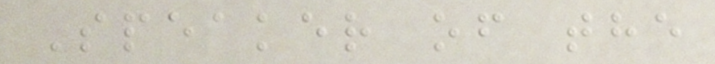Speaker of the
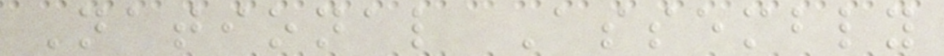National Assembly
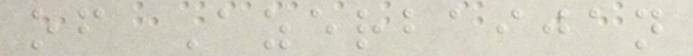of Azerbaijan
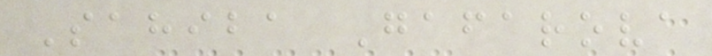Sahiba Gafarova
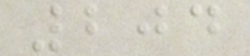204
